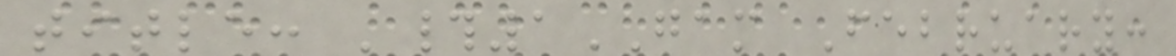title: '#1GAM February:
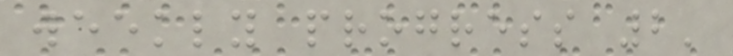weekly progress 2'
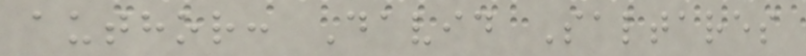author: David Saltares
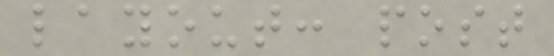layout: post
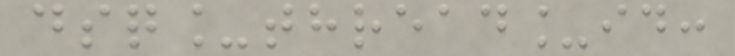dsq_thread_id:
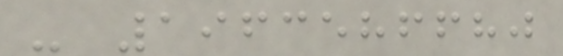- 1963586680
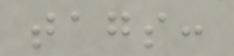tags:
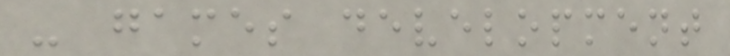- games development
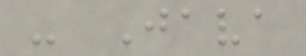- Java
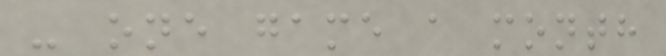- one game a month
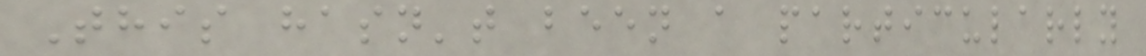This hasn't been a particularly
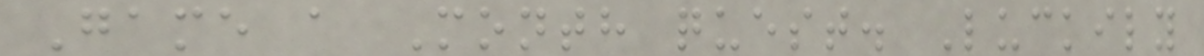Game a Month quest. Luckily
